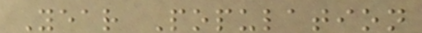Year Population
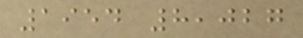1954 8,027
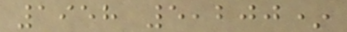1958 5,200*
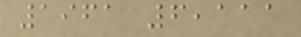1961 6,111
